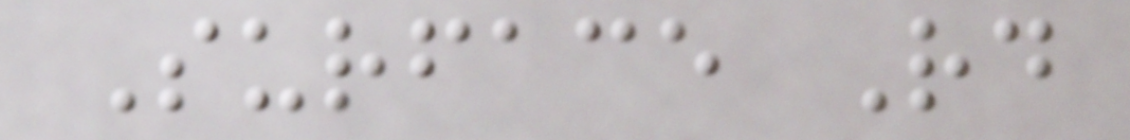Surface Rd
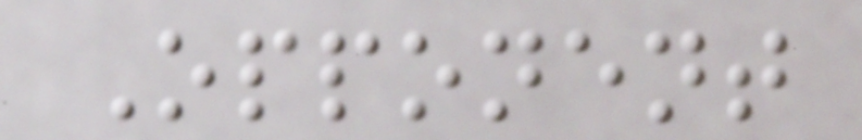Opponent
